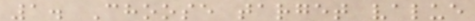1. Choose target value
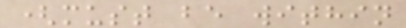(must be within
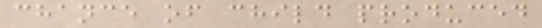chance of child produced
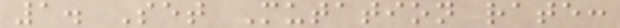1. Set Mutation rate:
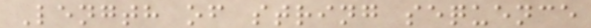Length of string sequence
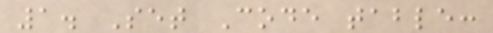1. Set Code table:
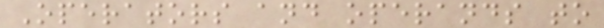Operators and operands to
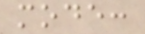mode:
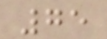75
